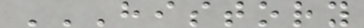HISTORY
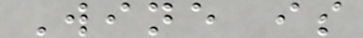Wine is
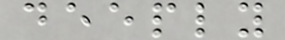deeply
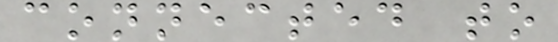connected to
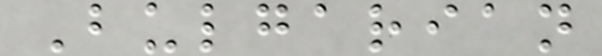Bulgarian
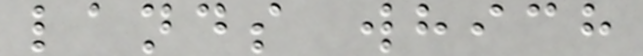lands which
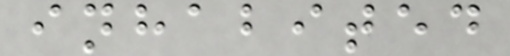inhabited
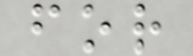for
